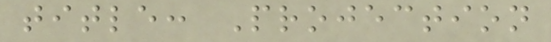title: Projection
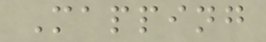Mapping
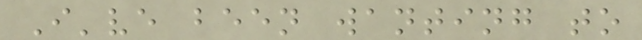I've been wanting to
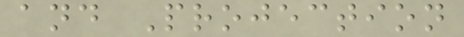and Projection
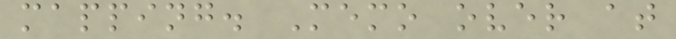mapping. Memo over at
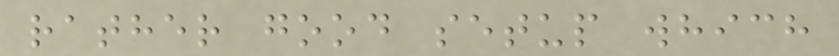rather good setup which
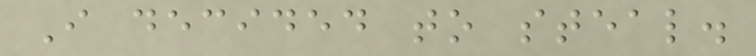I decided to steal.
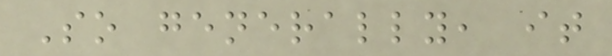So generally, it
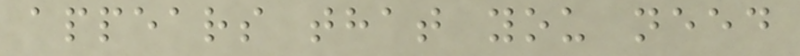appears that you need
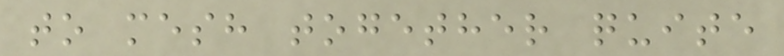to mesh together quite
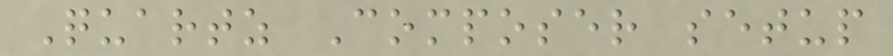Quartz Composer setup
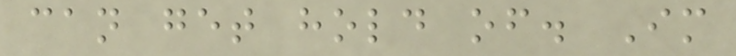can get hold of. Im
